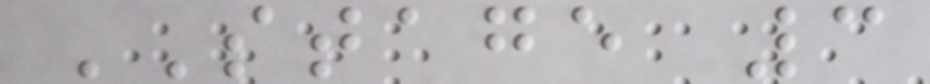STAGE 3
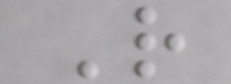R
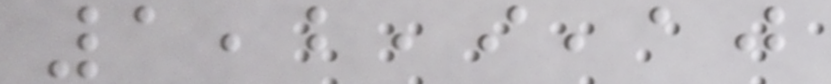1,2,9,10
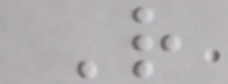R
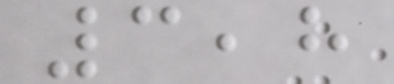3,8
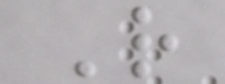R
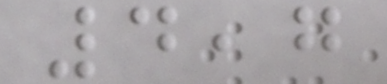4,7
